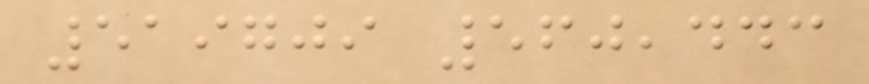519709 560,443
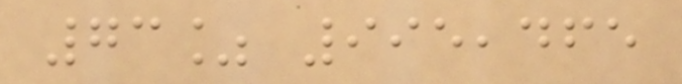73% 995,465
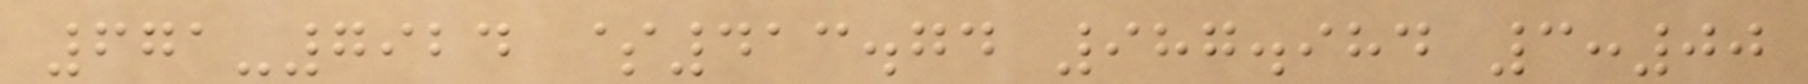671-7924 $413.74 987.984 3:00
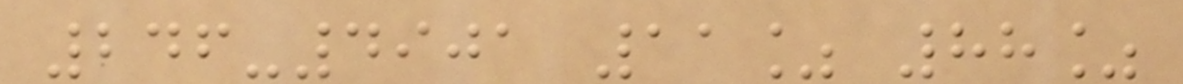246-4901 11% 88%
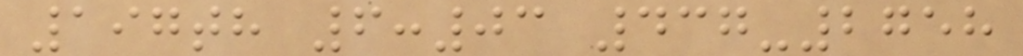197th 6:03 437-2758
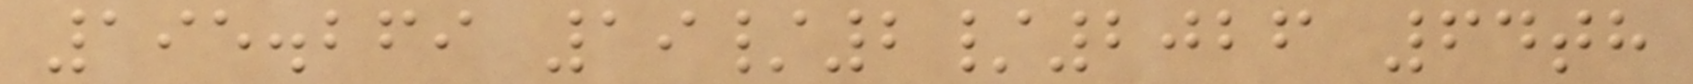195.269 19/2/2026 64th
